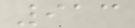913
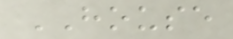HOUSE
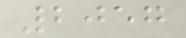2057
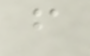f
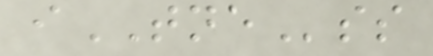iTNEss
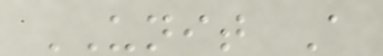UNIT A
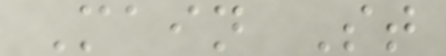Main St
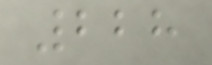228
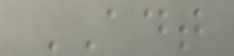ADT
